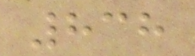838
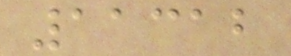11312
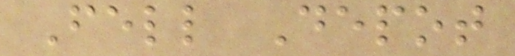Fell Depot
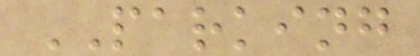PARKING
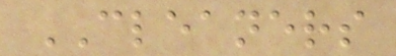CLEANERS
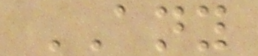ANY
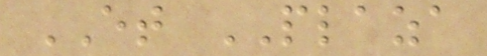ET PLAZA
